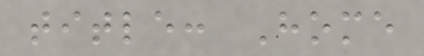title: Home
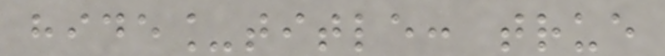hide_title: true
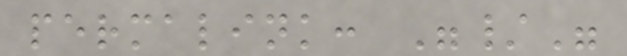permalink: "/"
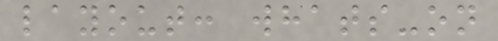layout: whats-on
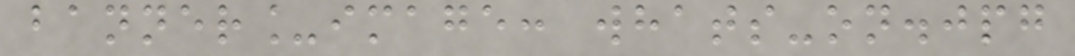banner_image: whats-on.jpg
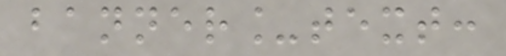banner_text:
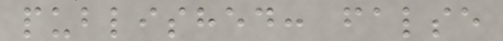published: false
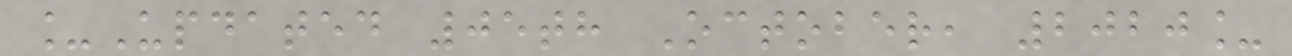_Updated 05th October, 2020_
